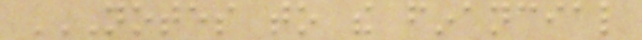NOTES TO THE FINANCIAL
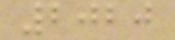2020
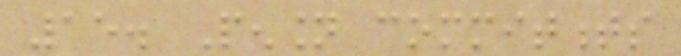15. Pension commitments
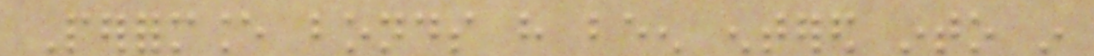Performance bonds have been entered into in
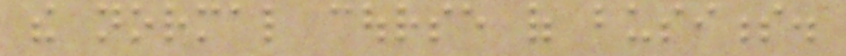the normal course of business.
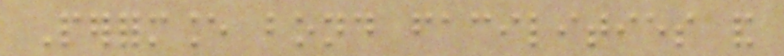Performance bond facilities and
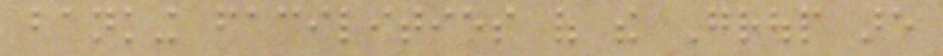banking facilities of the Group are
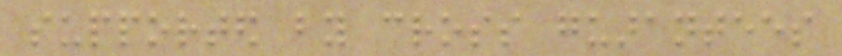supported by cross guarantees
